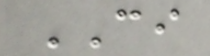CI
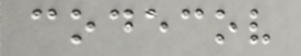codecov
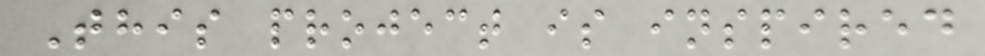This project is inspired
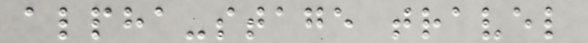alpha-stage travel
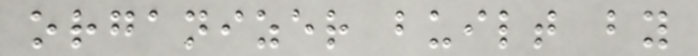organizer built by
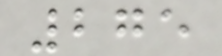275
